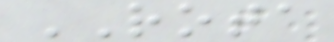ROTA
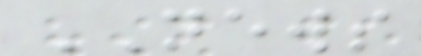NEWS
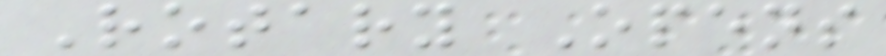Rotary Opens
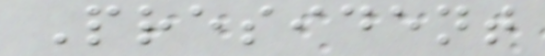President
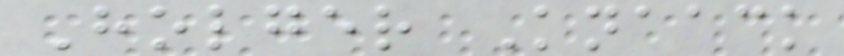Holger Knaack
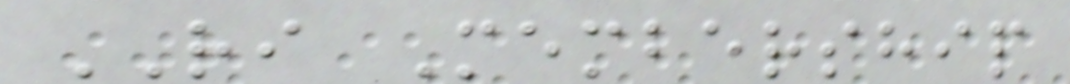RI Membership
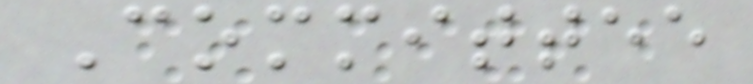Committee
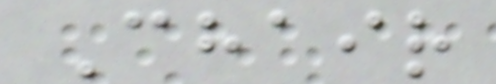Chair
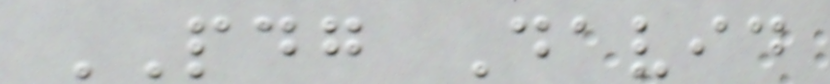PDG David
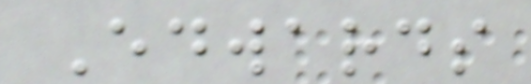Edwards
